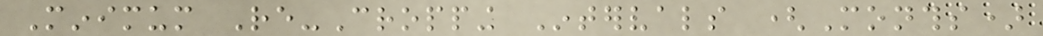Minimum Re-Cropping Intervals (Months)
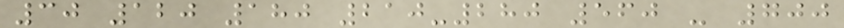30 120 180 210-280 560 - 700
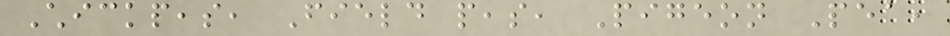Chickpeas, Field peas, Pigeon Pea,
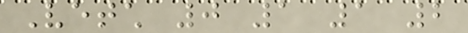Vetch 0 1 1 2
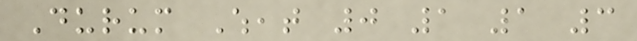Durum Wheat 0 1 1 3
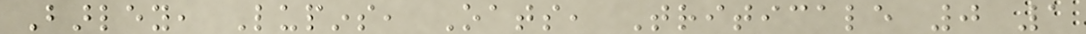Barley, Lupins, Oats, Triticale 0 1
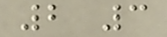2 3
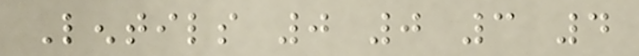Lentils 0 0 3 4
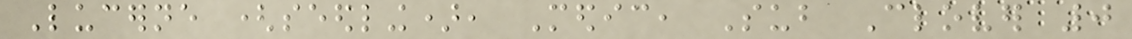Lucerne (seedling), Medic, Sub Clover 0
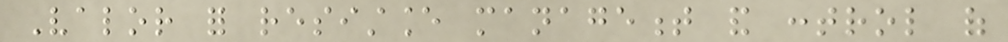Valor for resistance management and control of
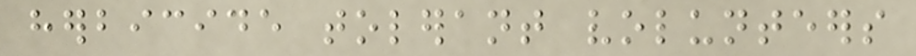herbicide tolerant volunteers
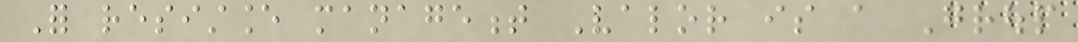For resistance management Valor is a Group
